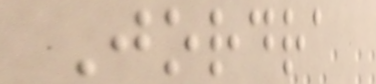Jordra
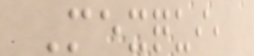Mexqui,
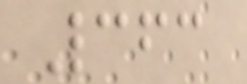363
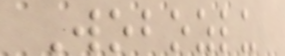Wobozlu
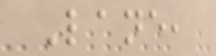Lane,
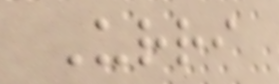Urri
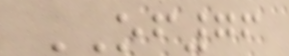OF76
